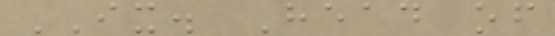IX. Head of
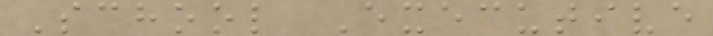School Executive
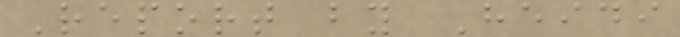Report by Heidi
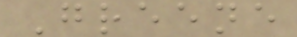Greene
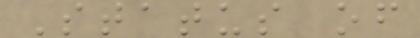Status of
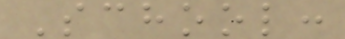School:
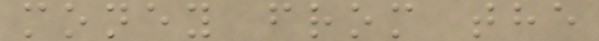money from the
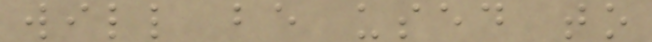will be used to
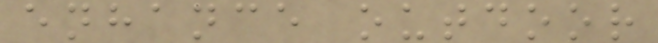enhance outdoor
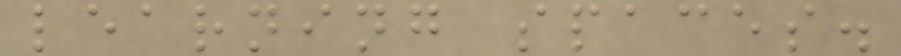learning spaces.
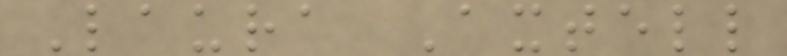Laura Axtell
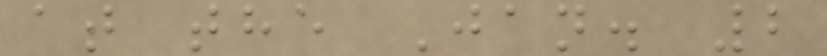at the Jan. 2
